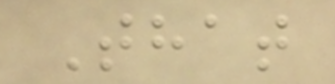That
